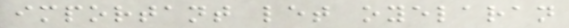important let oyelaran
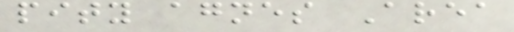pity agnes Area
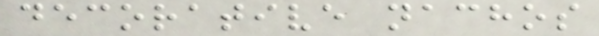decorative nachos
